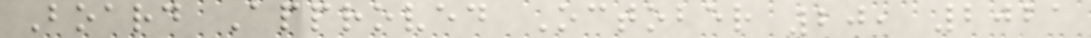Board Approved October 20, 2021
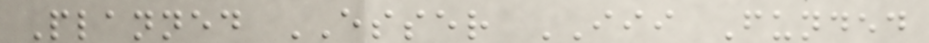Planned ESSER III Funded
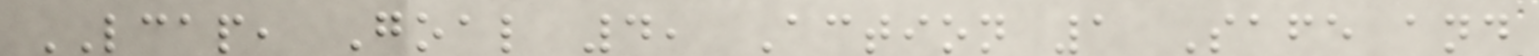LCAP, Goal 4, Action 1 Safe and
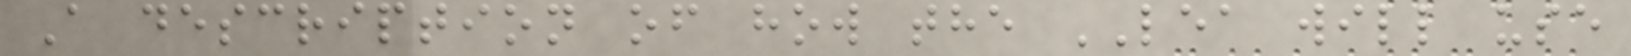A description of how the LEA will use
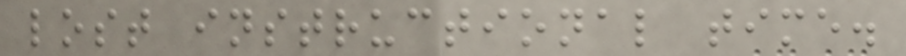lost instructional time.
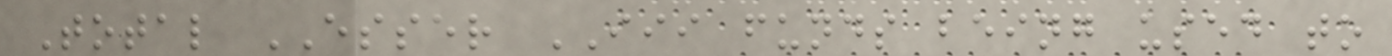Total ESSER III funds being used to
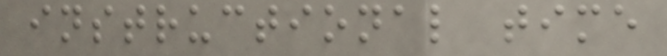instructional time
